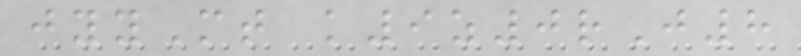jyyMt k9z0rJ8
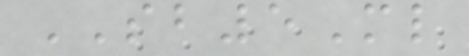SB5Ml
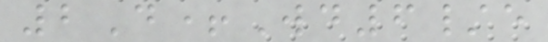2D+Wd6/e
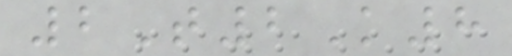2T2K8
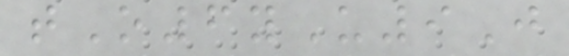tO6yU9J
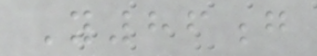Y86g
